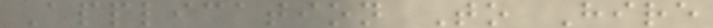Application To Hire
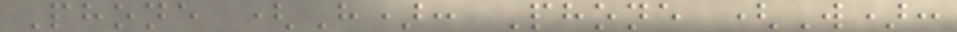Phone (H): Phone (W):
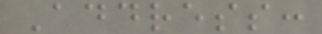Address:
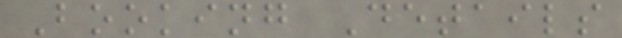Booking Details
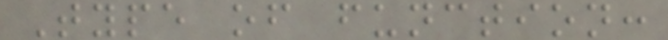Type of function:
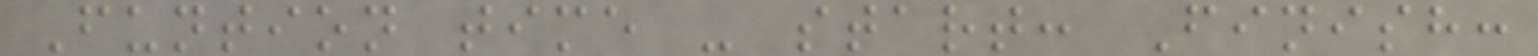Funtion time - start: Finish:
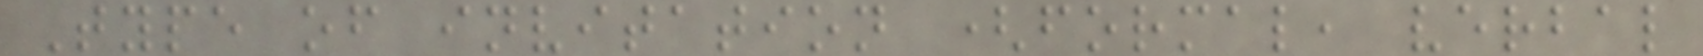Type of invitation (formal, verbal
